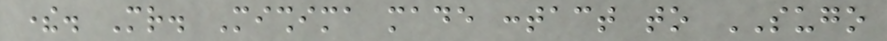there. Mr. Mishima made contact to SUGO
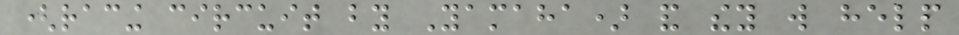(racing circuit by Yamaha) and they will help
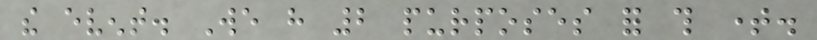the event. We have 2 purposes for this time.
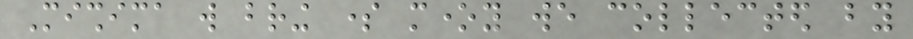Mishima will bring some money we collected by
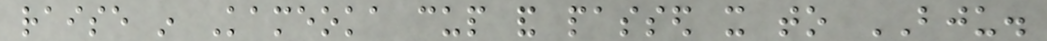raise in Kameoka cup and passed it to BJU.
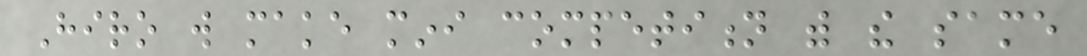Hiro will make mini competition with the same
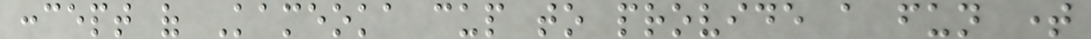concept of Kameoka cup to provide a fun time
